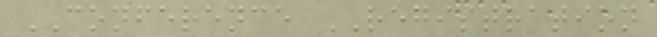CONFERENCE REGISTRATION
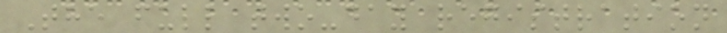The full two-day registration
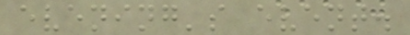evening's event.
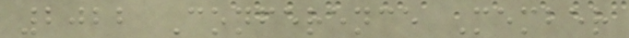2022 Conference Member
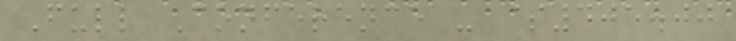Full Conference - $405.00
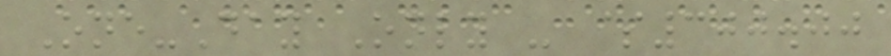One-Day Only - $300.00
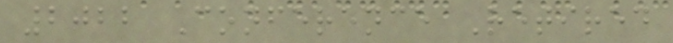2022 Conference Retired
